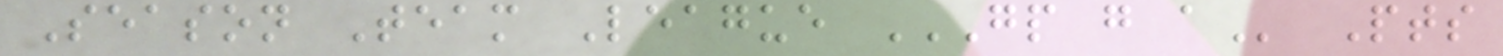Season Team League GP G A Pts
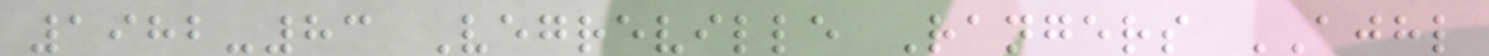1982-83 Vegreville Rangers AJHL
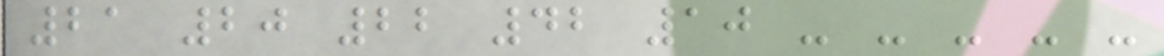21 20 22 42 10 - - - - -
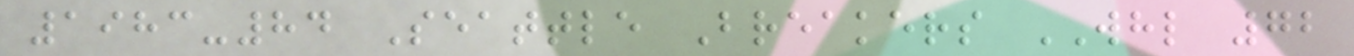1983-84 Seattle Breakers WHL 72
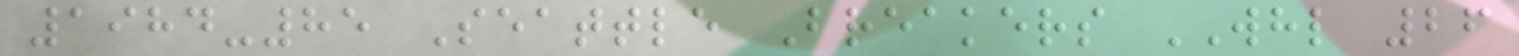1984-85 Seattle Breakers WHL 26
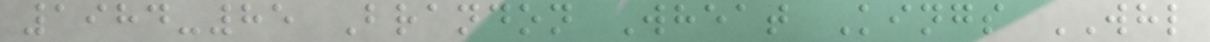1984-85 Brandon Wheat Kings WHL
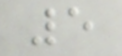5
